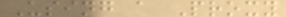Using a Proxy
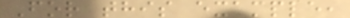For this example,
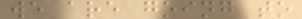we are going to
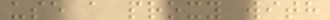use a proxy with
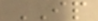IP
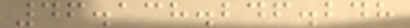46.138.246.248
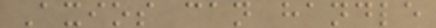Axios can handle
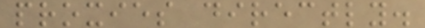proxies directly.
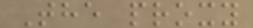The proxy
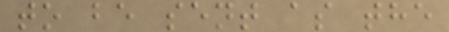to be sent as the
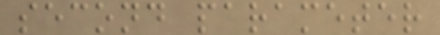second parameter
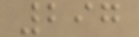297
